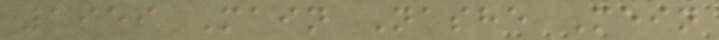1959 Main Nashe Mein
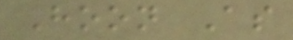Hoon As
